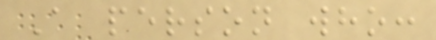A person who:
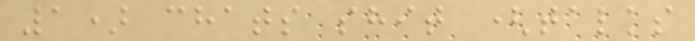1) chats shit (talks
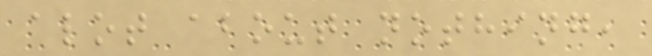alot about nothing,
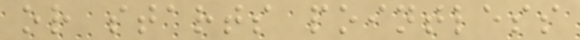or starts pointless
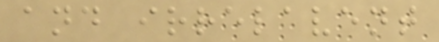and irrelavent
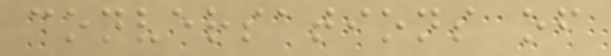conversations of
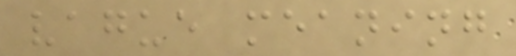vague meaning
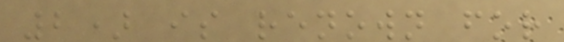2) is renown for
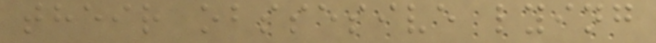their obssesive lying
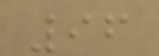96
